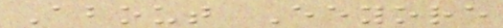About Eeyore
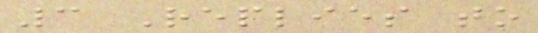3 Replies to
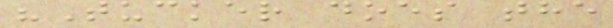"Tucker does the
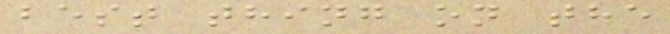best thing on the
